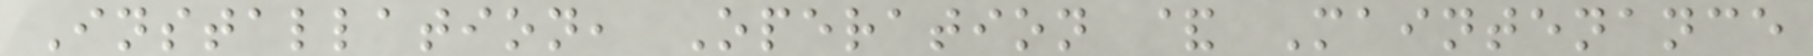Installation, Operation & Maintenance
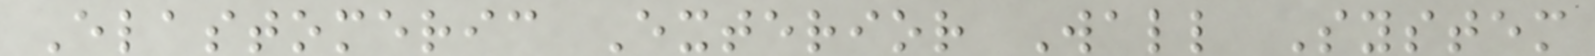Elastomeric Exterior Wall System
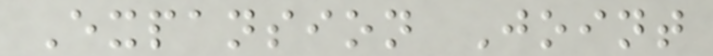Expansion Joint
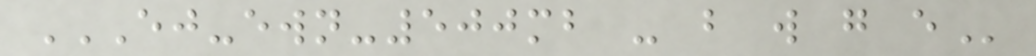EJ-EWN-500MB - B W G E
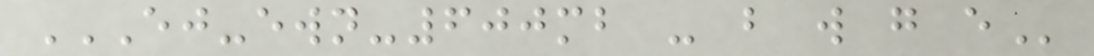EJ-EWN-600MB - B W G E
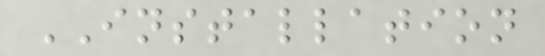INSTALLATION
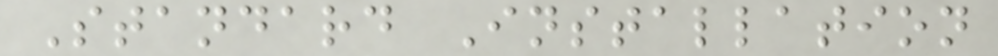Standard Installation
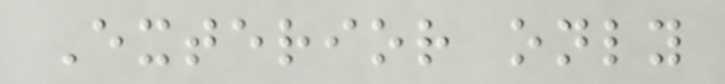Exterior only
